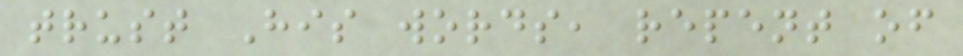trust His words, repent of
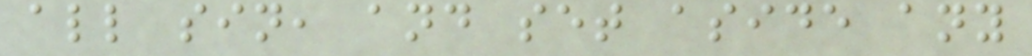all sin, and set aside any
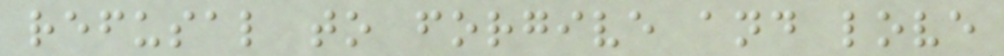refusal to forgive and love
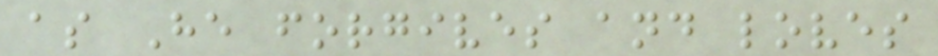as He forgives and loves
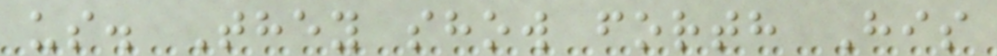us. They show forth His
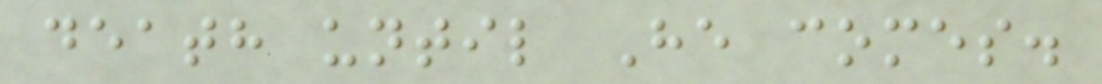death until He comes.
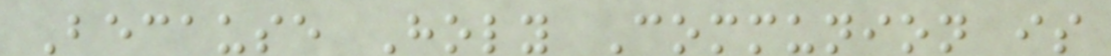Because Holy Communion is
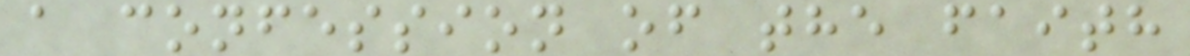a confession of the faith
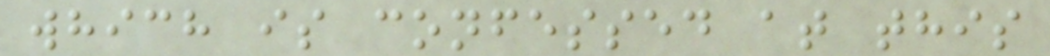which is confessed at this
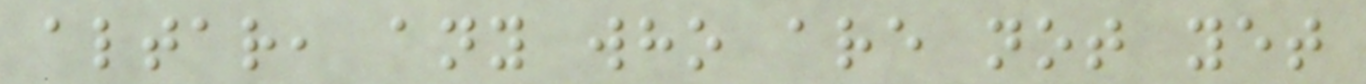altar, any who are not yet
